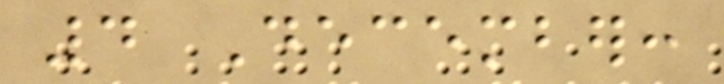4 December:
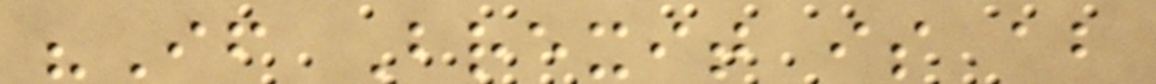"If Brexit is about
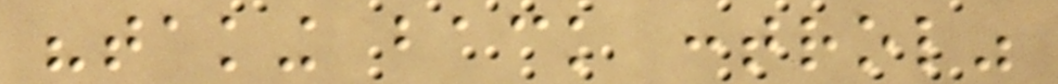"taking back control"
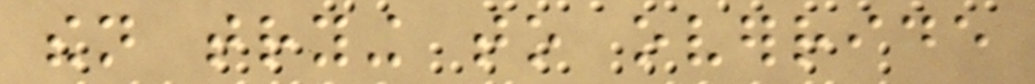then trying to override
